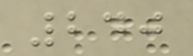240
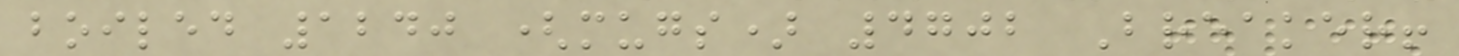boiled 1240 (mugs) 4702 Breaker!
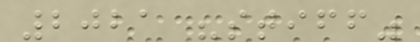2021 "stiff"
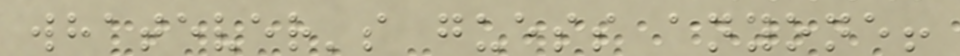whatever's guess anyone!
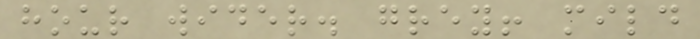hour wider. grey! mild
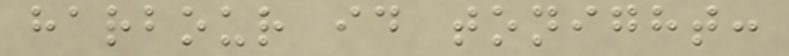harbour id tonight:
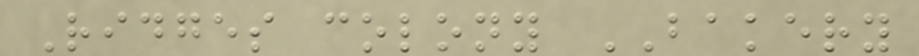Ridges colony BAKERY
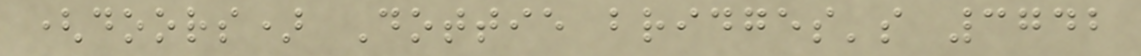(doors) Dottie bridges's 3742
